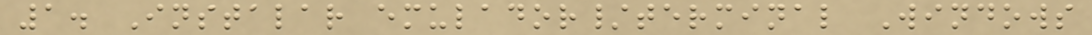1. Instalar emulador/terminal Windows
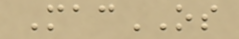MacOS
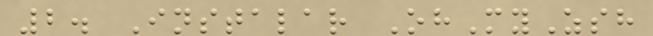2. Instalar OhMyZsh
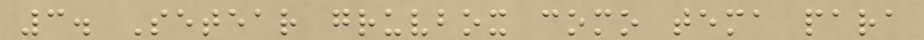3. Setear gruvbox como tema para
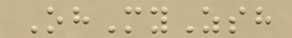OhMyZsh
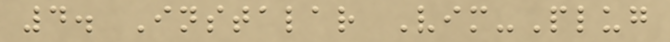4. Instalar Vim-Plug
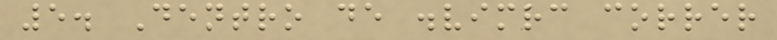5. Dentro de .vimrc correr
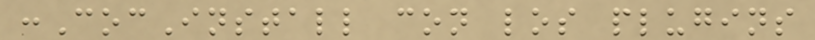:CocInstall con los plugins
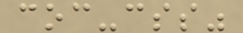coc-css"
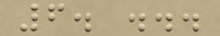6. ...
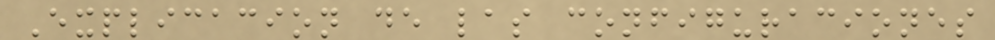Explicacion de las configuraciones
